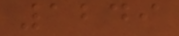1249
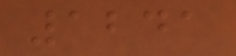1241
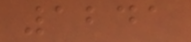1241
